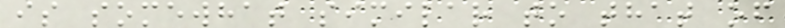is somewhat similar to that of
